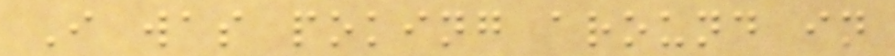I was poking around in
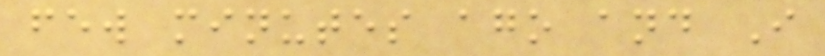few minutes ago and I
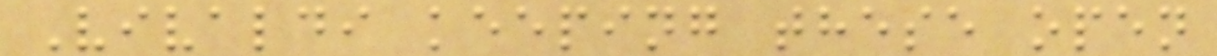Vivaldi keeping these open
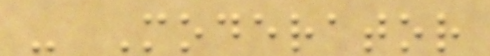- Moderator
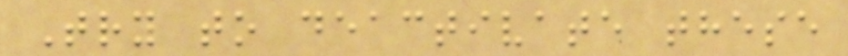Try to deactivate these
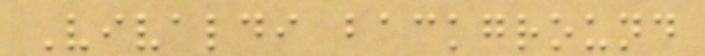Vivaldi background
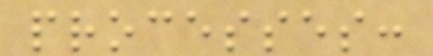processes:
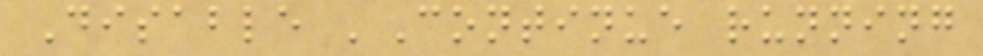Disable 'Continue running
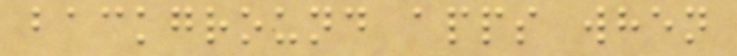background apps when
